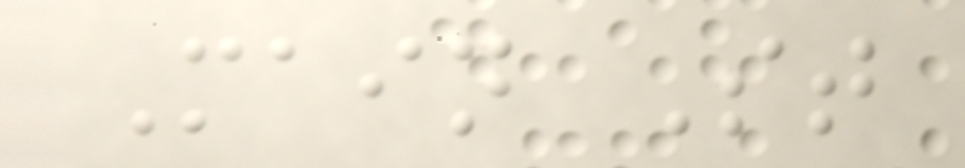Main St
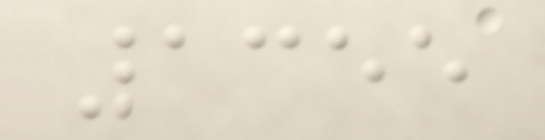1355
